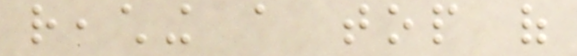reaching a top of
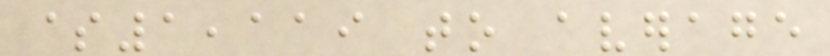$1,119 to average
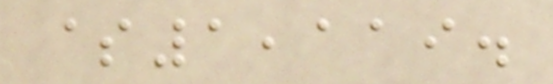$1,119.
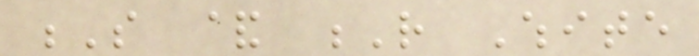S & R White
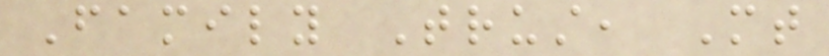Family Trust, Mt
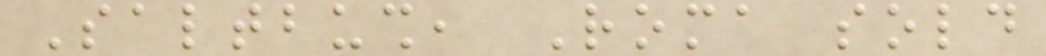Saltbush, Roma sold
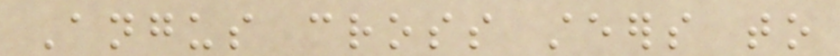Angus cross steers to
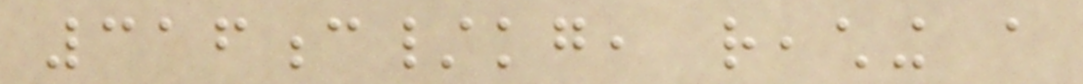316c/kg, reaching a
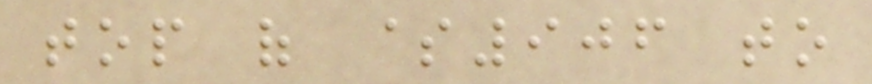top of $906 to
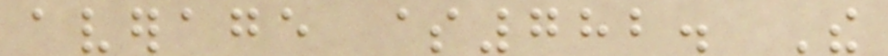average $782. The
